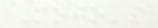Mojo's
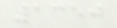1350
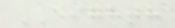EIGHTH
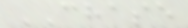CHASE
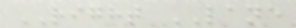RIGHT LANE
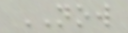NOW
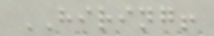HIRING!
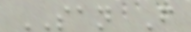SAN F
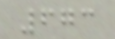673
